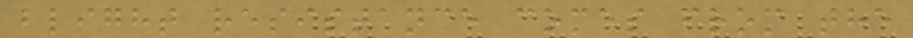blight resistance comes from the
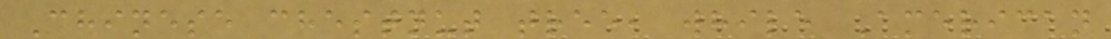Chinese chestnut tree, while American
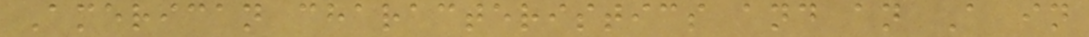American characteristics and an A in
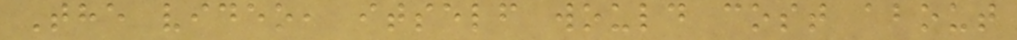The video, itself would cost about
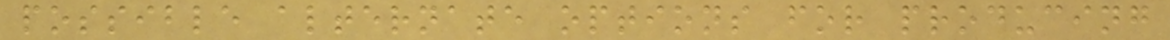possible alternate options for producing
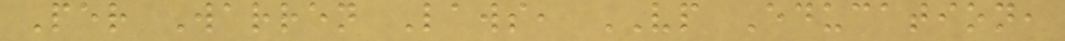Per Warren Laws, VP Education,
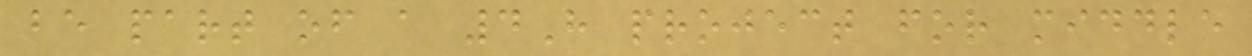be part of a 4H project for middle
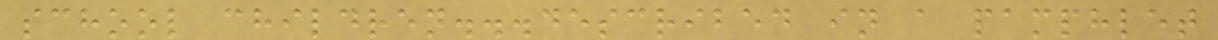school children...described in a pamphlet
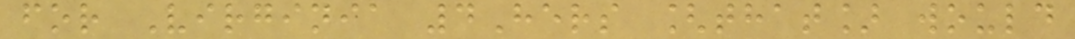for Virginia 4Hers [that] would
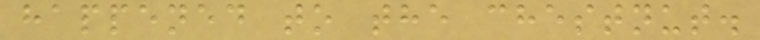happened to the chestnut.
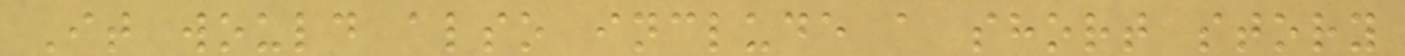It would also include a short story
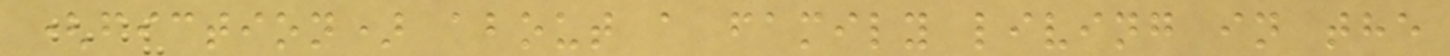(fiction) about a family living in the
